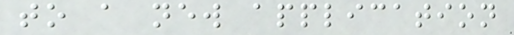to a new application
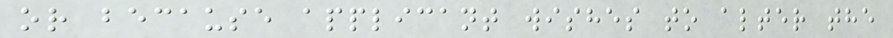or because applicant wishes to alter the
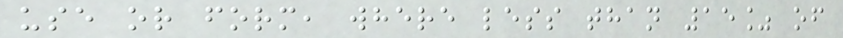use or form, where less than 15% of
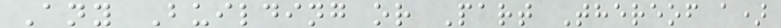Any Building or Part Thereof a)
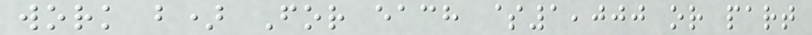work b) For each $1,000 or part
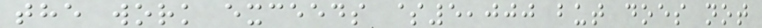the work exceeds $5,000 but does not
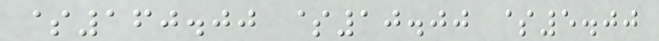$160.00 $10.00 $5.00
